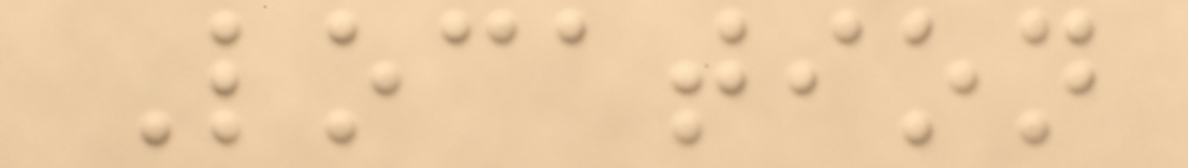Location
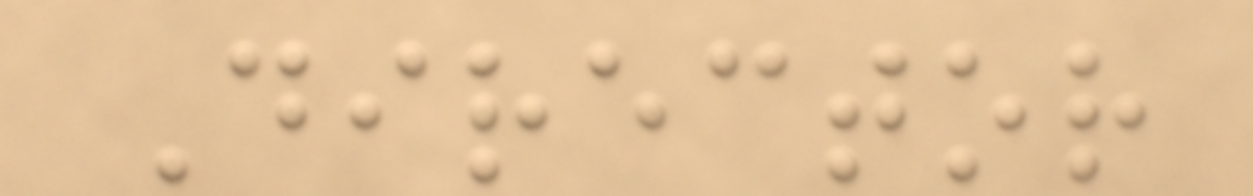Director
